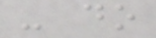- do
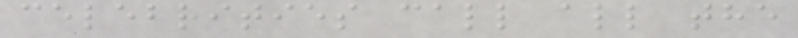celebrities call all the
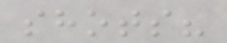shots?
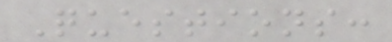Questions:
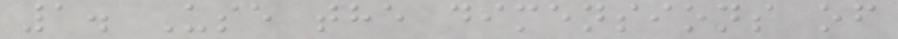1. Use the dimensions of
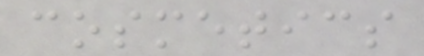cosmetics
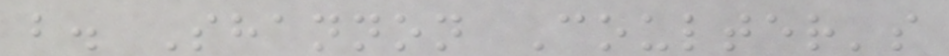b. Shannon Coulter's
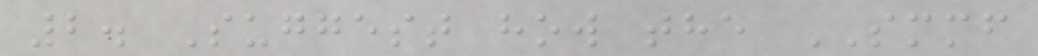2. Suggest how the SMMF
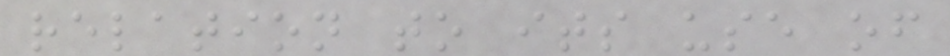relation to its use of
